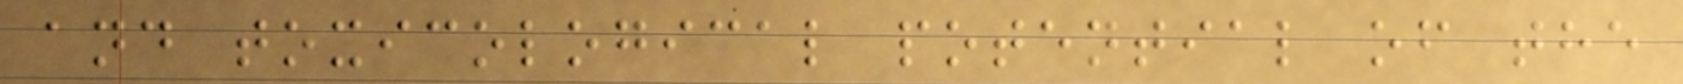and toxicological potential of the
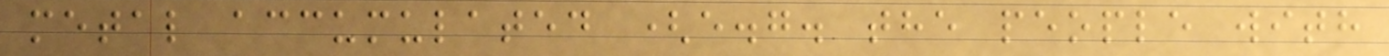metal accumulated (e.g. the people with
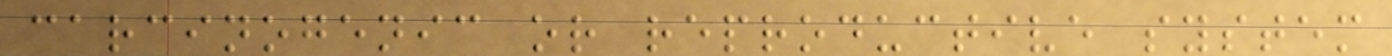carcinogenic or reproductive system
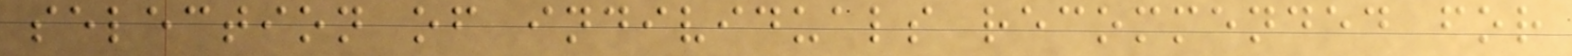selection of individuals recommended for
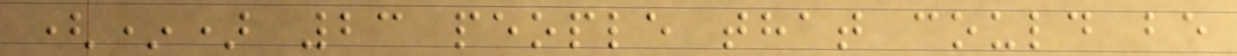(*) 23 people that could be
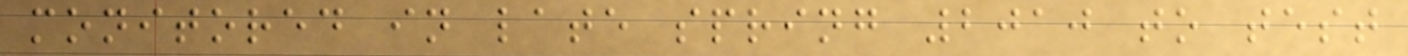monitored in late spring 2010 to test
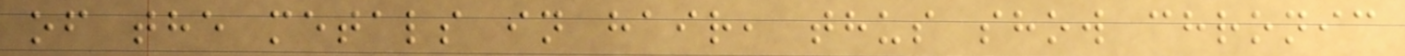of the metals in hair, thus show chronic
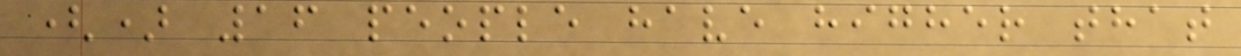() 16 people have higher that
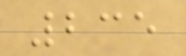235
